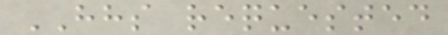HHS requested
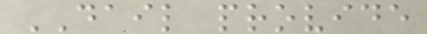DAIL provide
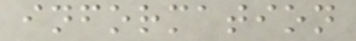information
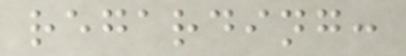regarding:
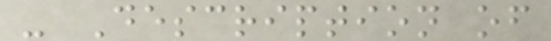- Description of
